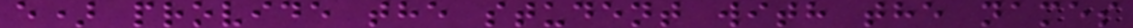e) provide the student with the names
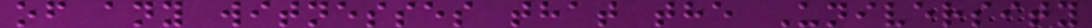of any witnesses that the University
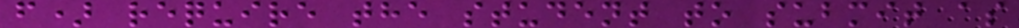f) require the student to submit as
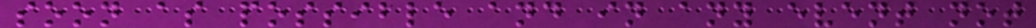soon as possible and in any event not
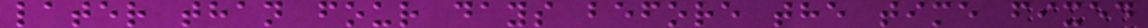later than four days before the time fixed
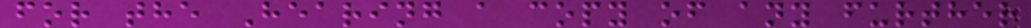for the Hearing a copy of any further
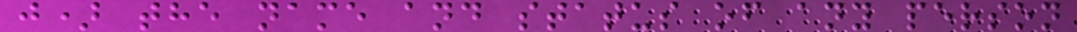j) the name and status of any person
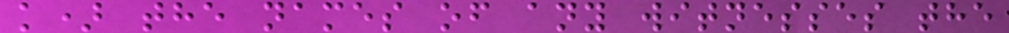k) the names of any witnesses the
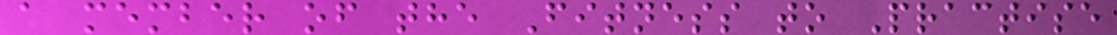a member of the Fitness to Practise
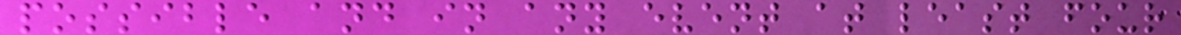possible and in any event at least four
